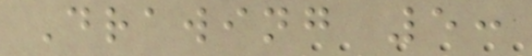Drawing 5:
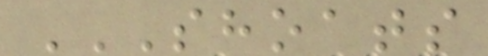SHOATS
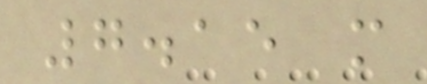7.15 m
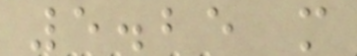5.25 m
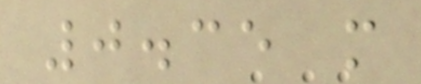0.35 m
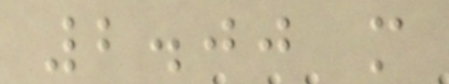2.00 m
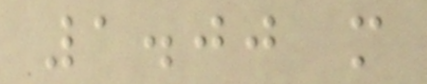1.00 m
